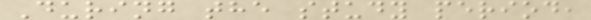During the study period,
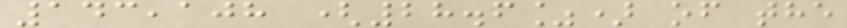143,108 (28.6%) of the
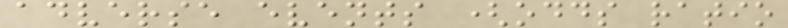adverse events (odds ratio
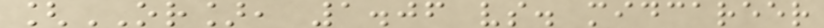[OR], 1.06 vs. midcareer
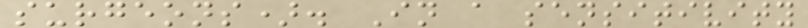surgeons). In a sensitivity
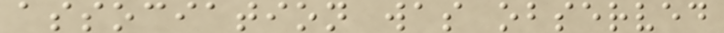association was observed
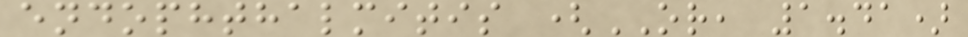endophthalmitis (OR, 1.41)
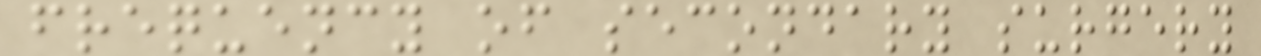frequency of secondary surgery
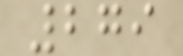279
